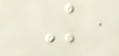K
